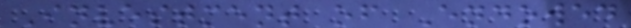Investment of Endowed
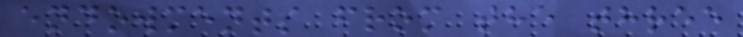endowments from the three
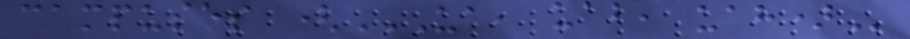campuses (UA, UAB, UAH)
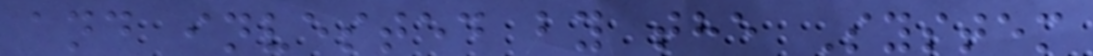and invested by the System
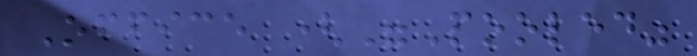Office ("Pooled"
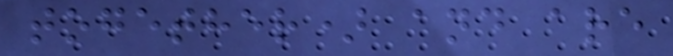together) and are
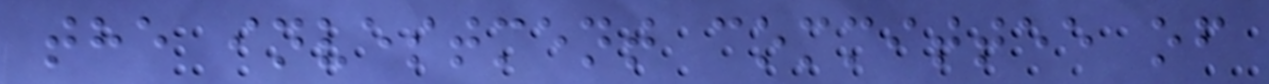the investment committee of
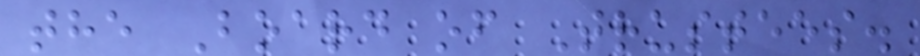the Board of Trustees.
